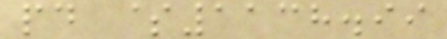pd $1138.99
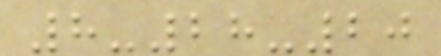8-28-20
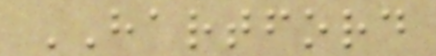HARTFORD
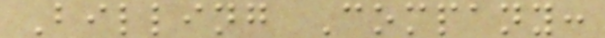Billing Company:
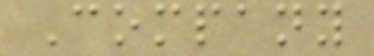Company
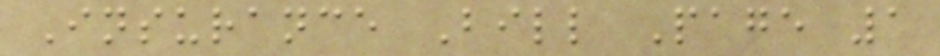Insurance Bill Page 1
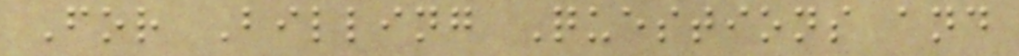For Billing Questions and
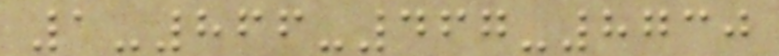1-866-467-8730
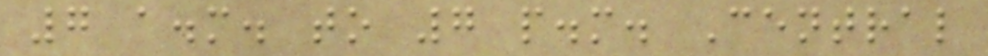7 a.m. to 7 p.m. Central
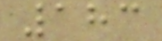183
